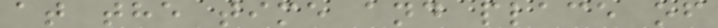at the time and place of
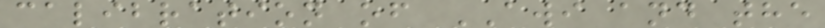calibration of AWI and the
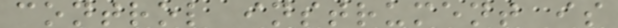control instrument is
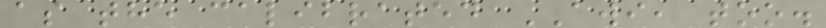as the calibrated AWI, too.
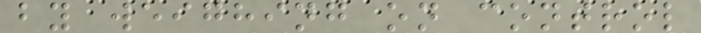by weighing on control
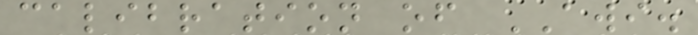calibration of AWI.
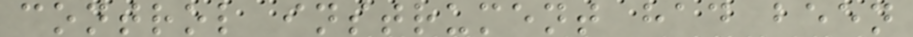control instrument had been
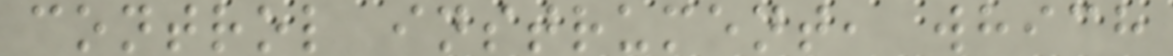control instrument, which
